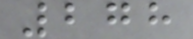278
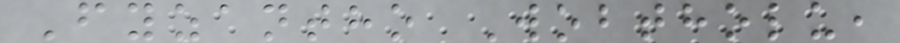Fyzantho Wobtholu,
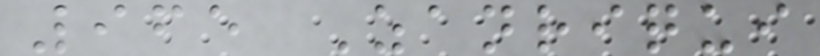965 Zanriqui
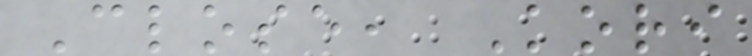Close, Kori
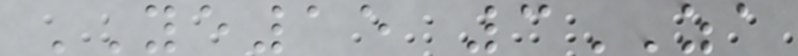YE15 3ZA
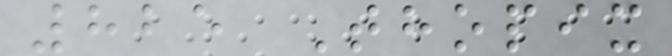825 Thopix
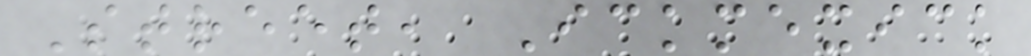Street, Ickmexick
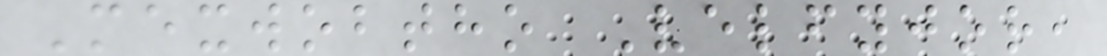Mexwobtho Velfyjor,
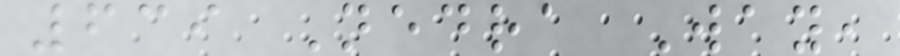639 Nedra Way,
